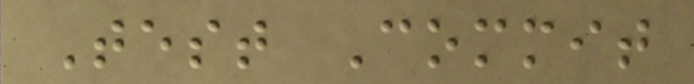Test Commit
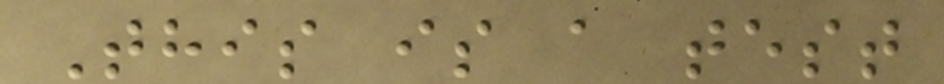This is a test
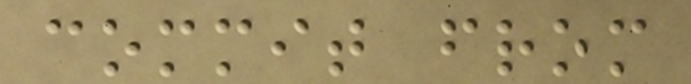commit from
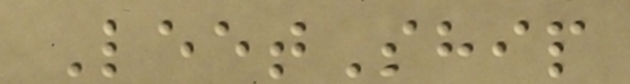LeetShip
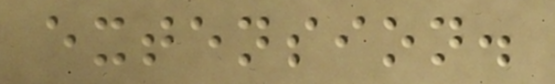extension.
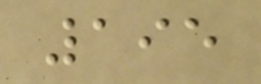195
